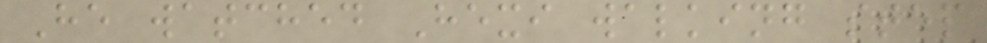He watched Hexi walking step
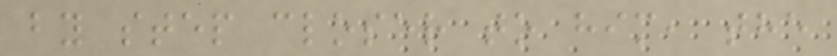by step closer to him, the
